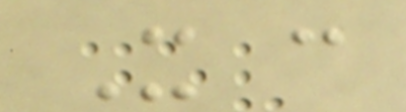It can
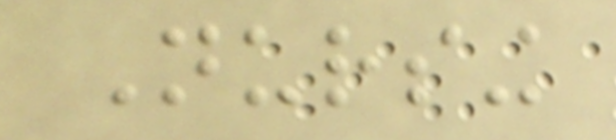Nursing
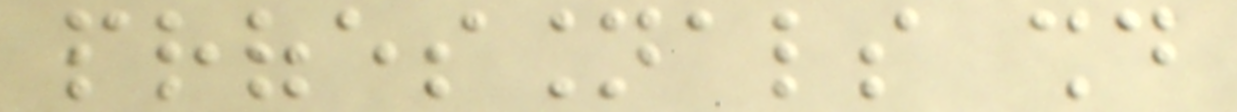professionals should
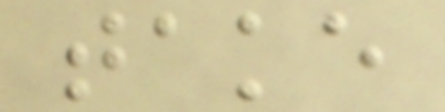take
